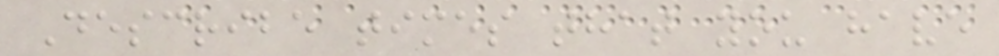Describe times that you have
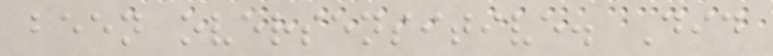been oversensitive. Did
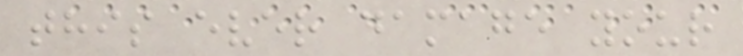this ever damage your
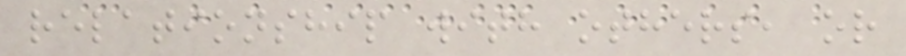relationship with others, or
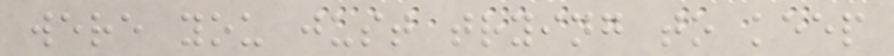were you just trying to keep
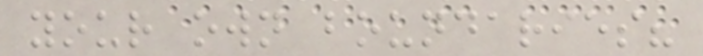your own boundaries?
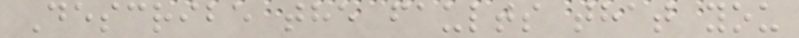Describe the faults that you
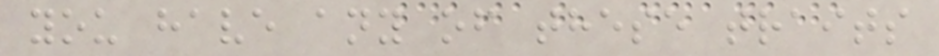you have any of these traits
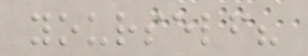yourself?
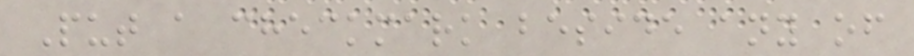Put a checkmark beside any of
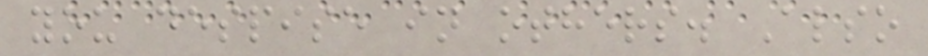you despise in others. Also
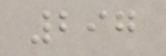297
